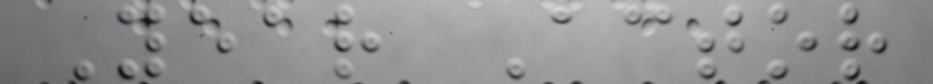Year Actor
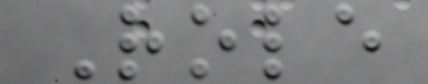Role
